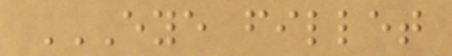EYE FILLET
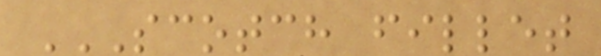SCOTCH FILLET
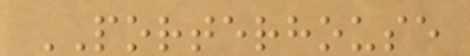PORTERHOUSE
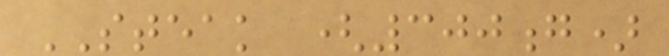STEAK (300g)
